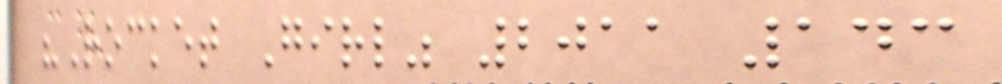"Rocket Girl" 2011 143
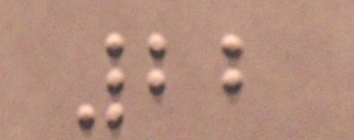22
